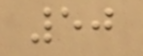50
